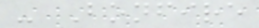- Bonfire
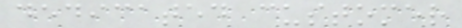dedicated customer
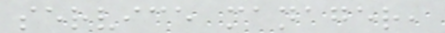service manager,
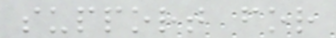support for
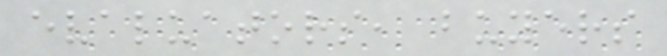evaluators, buyers
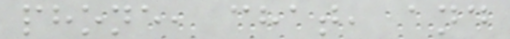phone, chat, and
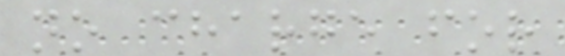no charge for
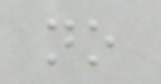no
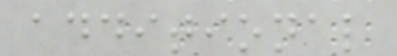additional
